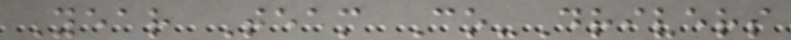Year Team Co-Drivers
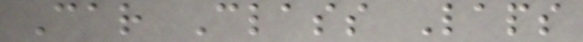Car Class Laps
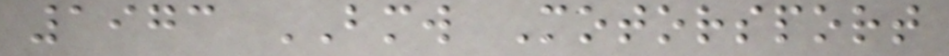1973 BMW Motorsport
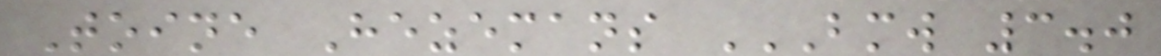Toine Hezemans BMW 3.0
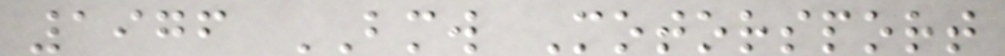1976 BMW Motorsport
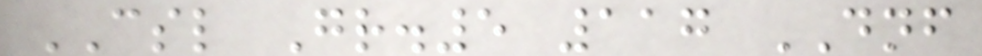CSL Gr.5 117 DNF
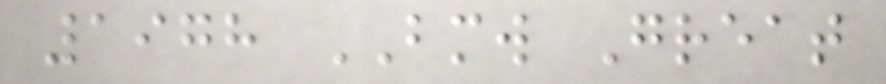1978 BMW Great
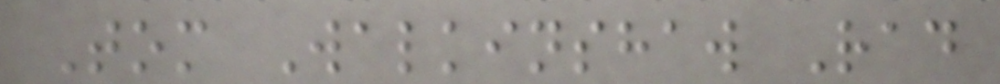Tom Walkinshaw Rad
